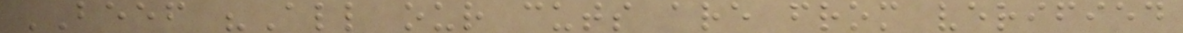BEEF "All our cuts are from verified
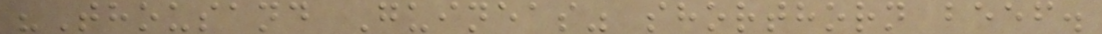"Thousand Guineas" shorthorn beef.
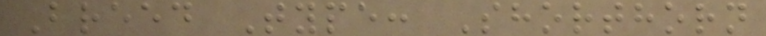Breed Type: Shorthorn
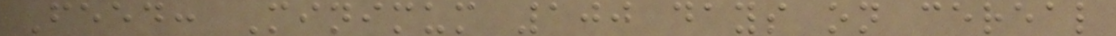Feed: Minimum 100 days on cereal
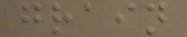grain
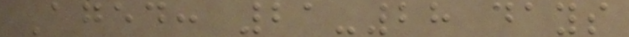Aged: 21-28 days
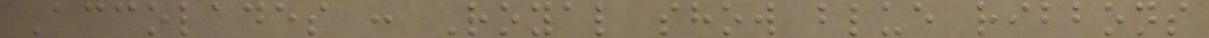Accolades : Royal show blue ribbons
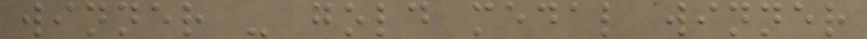winner - gold medal winner
